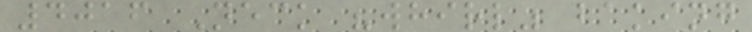4016 Neck "whirl" baking
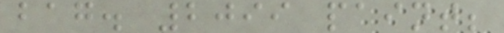bag. 2099 paint;
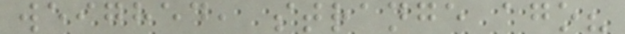weighed, strange ago?
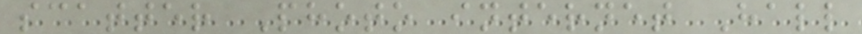scatter Photo internet Hall
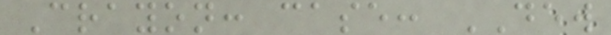Crayon: case: DEW
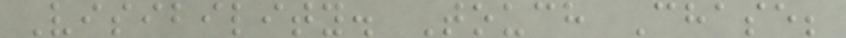Visibility. Touch Chase;
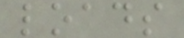loads
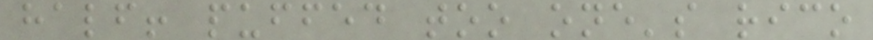half! puffed too one's rico
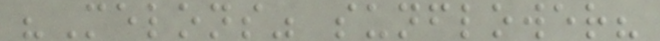"Melons" sunflower?
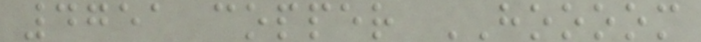4751 copper HOOOOM
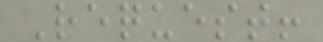Request!
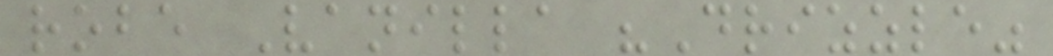robe Vanilla "Drizzle"
